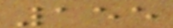155
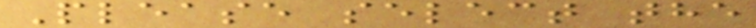Please select the
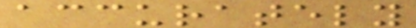accurately
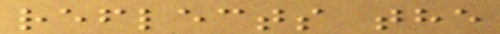reflects the
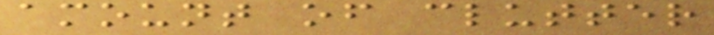amount of clutter
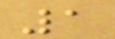1
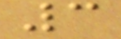3
